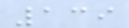139
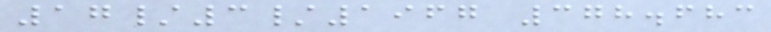17/3/1967 378.683
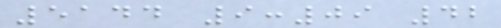5144 9:09 42
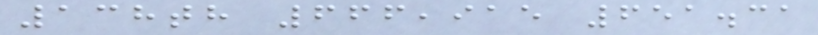138th 666,915 651.31
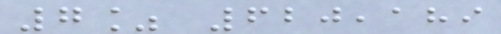7% 620,189
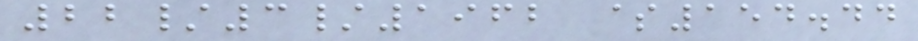22/3/1962 $154.44
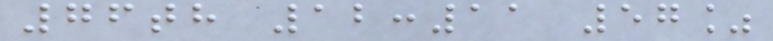76th 12:11 57%
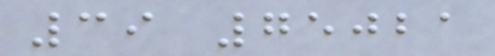39 75021
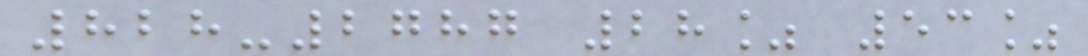828-2787 28% 53%
